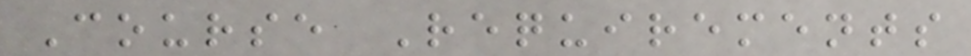Course Requirements
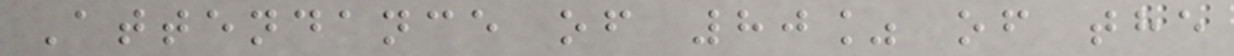Attendance of 80% of the
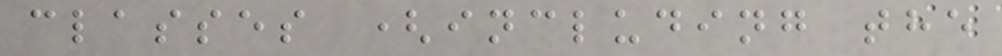classes (including the
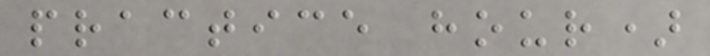practice hour)
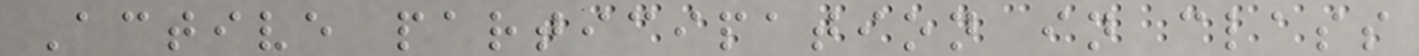Active participation in class
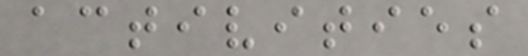activities
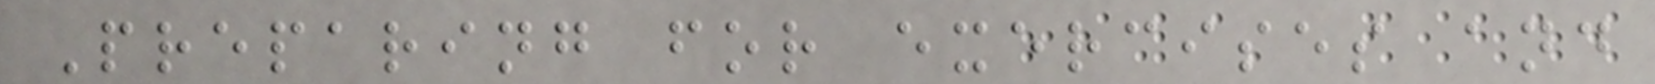Preparing for exercises and
